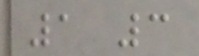1 3
